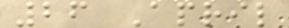26 April
